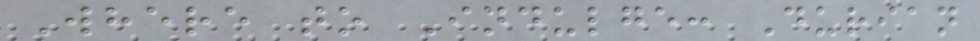Where to Indulge: Durian
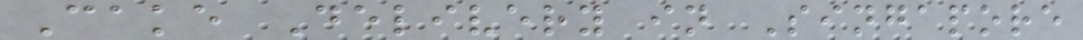Cake Delivery in Singapore
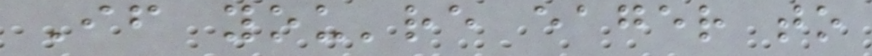If you're eager to
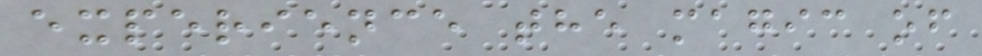experience the magic of
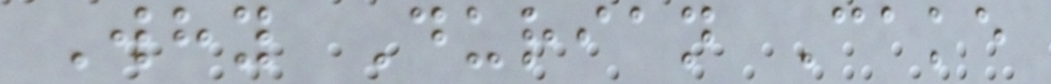Why Durian Cake
